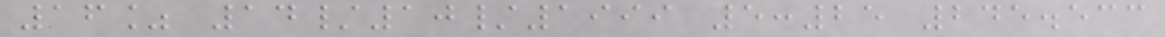16% 14/10/1999 5:25 245.533
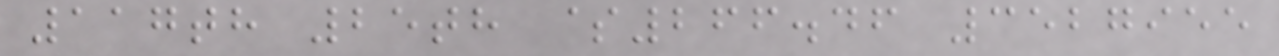117th 25th $266.46 3527955
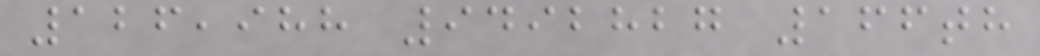126,988 9492827 166th
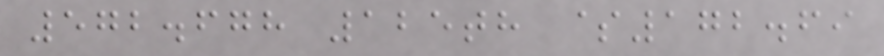572.678 125th $172.69
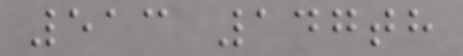513 147th
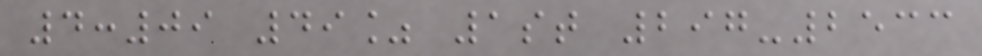4:09 49% 1st 297-2533
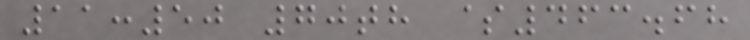11:50 70th $463.68
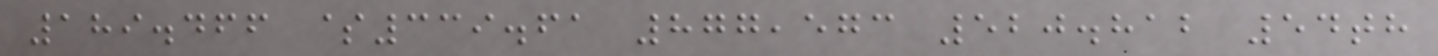189.466 $339.61 877,573 520.812 54th
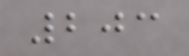203
